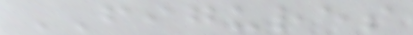FIGURES
